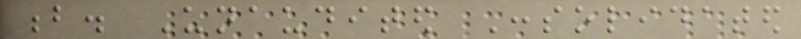b. Unaudited Consolidated
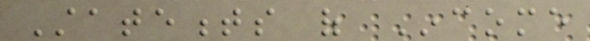Statements of Income
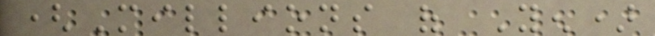(Millions of Yen)
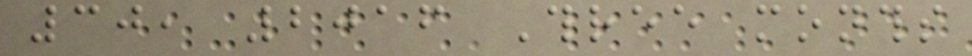30, 2016 Three months
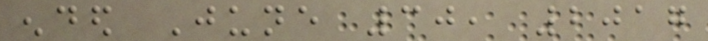ended June 30, 2017
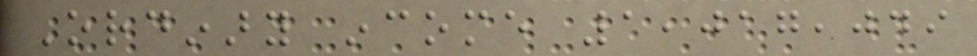Ordinary income 1,017,049
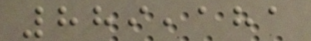889,181
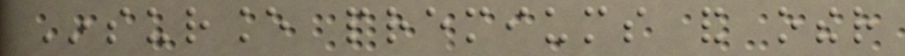Insurance premiums and other
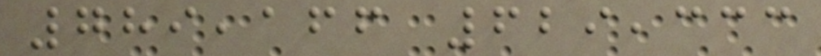789,166 629,333
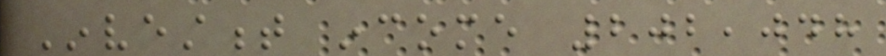Investment income 202,048
